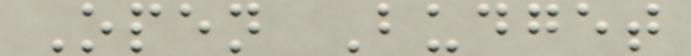Open Budget
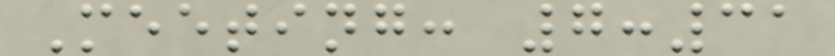Meeting: 7:31
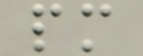pm
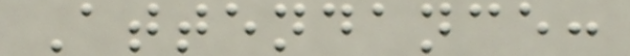Attendance:
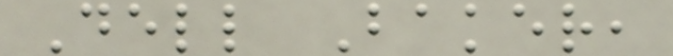Dell Baker,
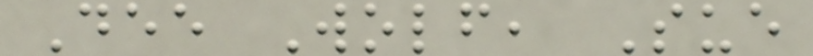Dee Wolf, Sue
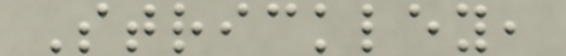Strickley,
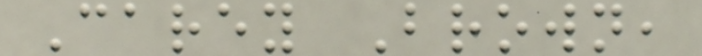Carey Brown,
